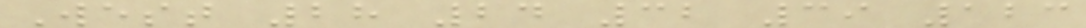West 28 24 32 39 123
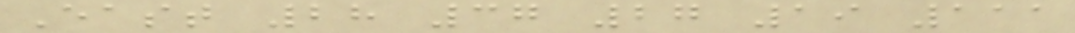East 28 37 27 19 111
